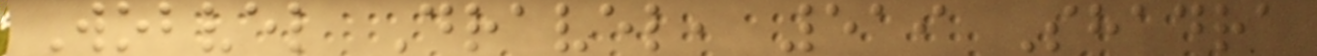Wobvel Dravel, 519 Shadra
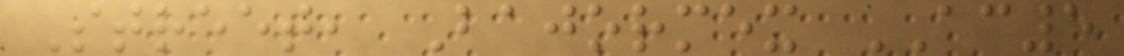Street, Bajormex AC5
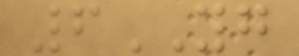6YG
